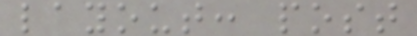layout: post
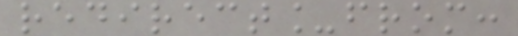redirect_from:
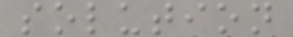solution
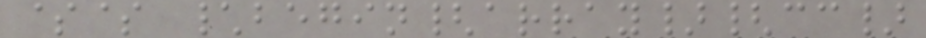$$ \begin{array}{cc}
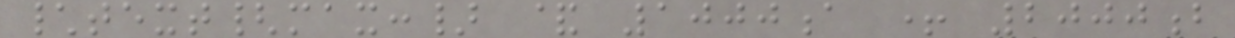\text{max:} & 1000a + 2000b
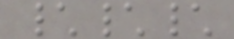\\\
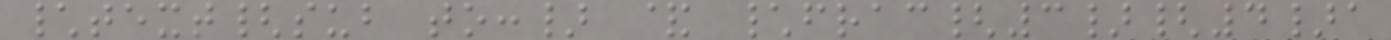\text{sub to:} & \frac{3}{4}a
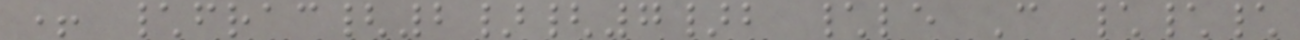+ \frac{2}{7}b \le C \\\
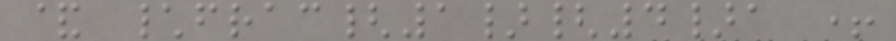& \frac{1}{4}a +
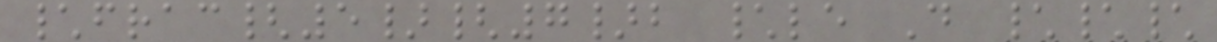\frac{5}{7}b \le D \\\
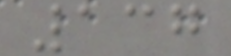137
